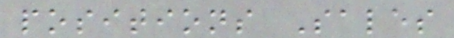positions Sales
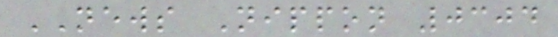NEWS Nippon 0304
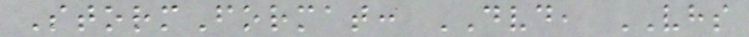StormFormat: DVD, VHS
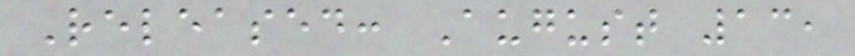Released: August 13,
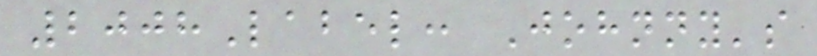2008Label: Johnny's
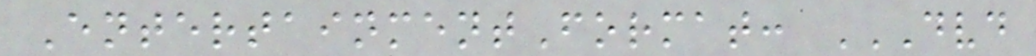EntertainmentFormat: DVD
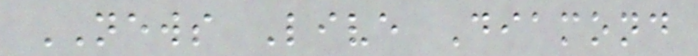NEWS Live Diamond
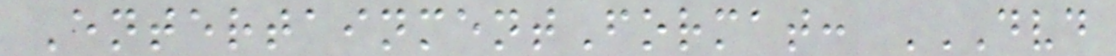EntertainmentFormat: DVD
